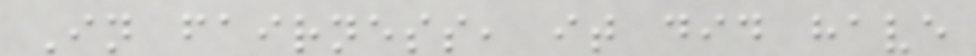In fairness, it did have
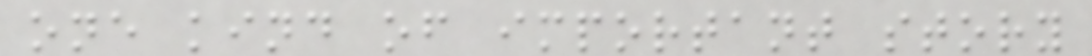one kind of important story
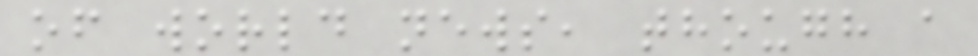of world news, though a
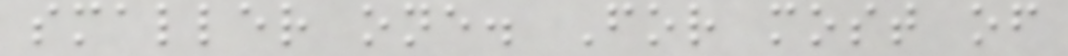smaller one. For most of
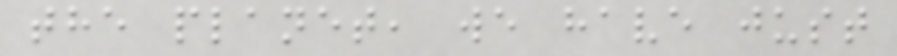the planet, we have just
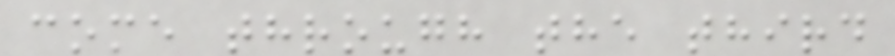come through the third
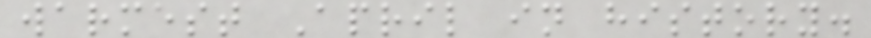warmest April in history.
